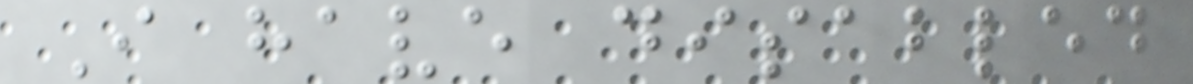I have disabled
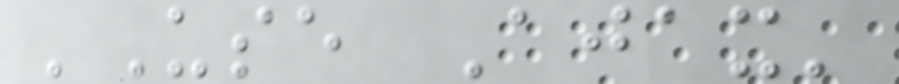'Use Ajax'
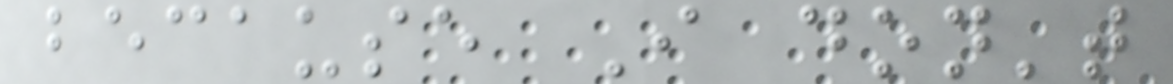because I don't
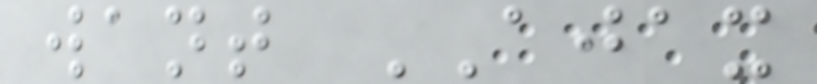want AJAX
